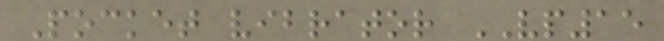Pocket vibrator VP15
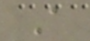A
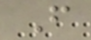F
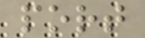port
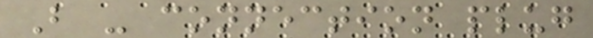B - connection plug
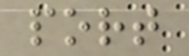port
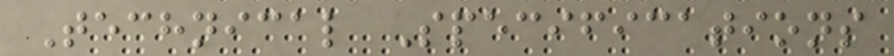Technical Specifications
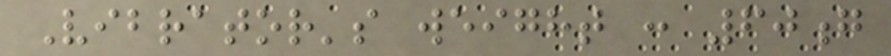Vibrator's weight : 60g
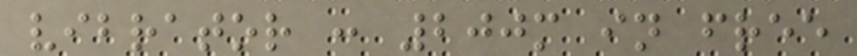vibrator : 200m in free
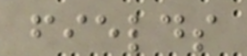fields
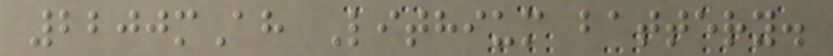2200mAh Lithium battery.
